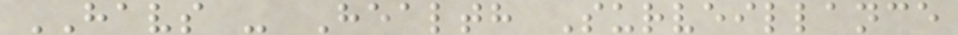HAVS - Health Surveillance
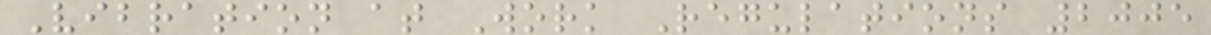Vibration at Work Regulations 2005
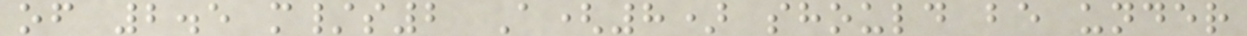of 2.5 m/s2 A(8) should be under
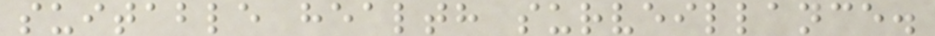suitable health surveillance.
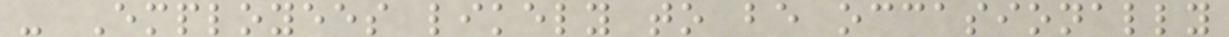- Employees likely to be occasionally
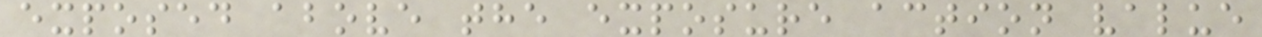exposed above the exposure action value
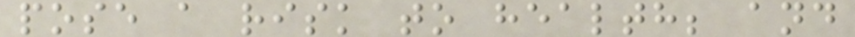pose a risk to health; and
